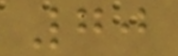70
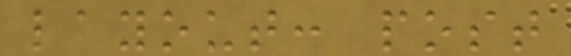layout: post
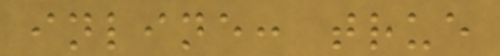inline: true
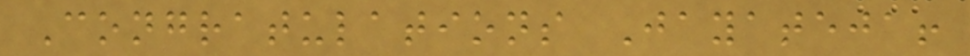Congratulations Jayateja!
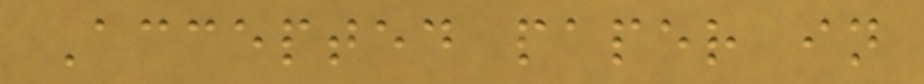Accepted paper in
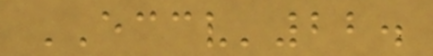ECCV'22.
